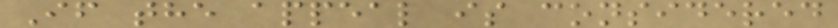If the appeal is considered
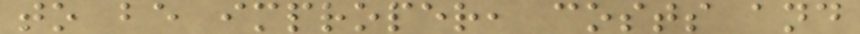to be improper, costs and
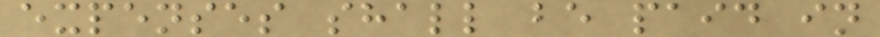expenses shall be paid in
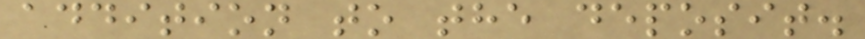addition to the deposit.
